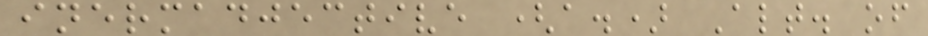inermadjective (a.) Alt. of
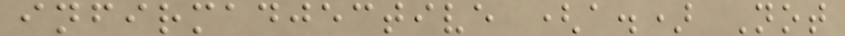infirmadjective (a.) Not
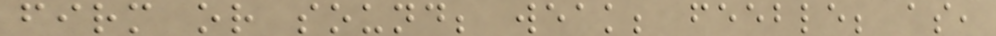firm or sound; weak; feeble; as,
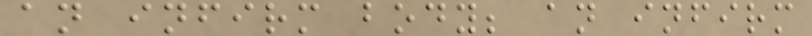an infirm body; an infirm
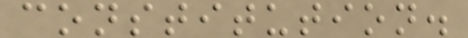constitution.
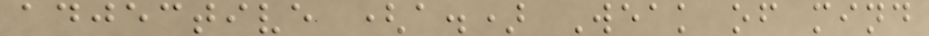adjective (a.) Weak of mind
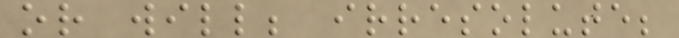or will; irresolute;
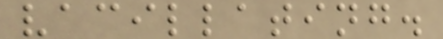vacillating.
